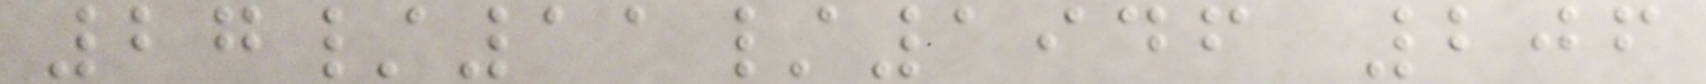27/11/1946 206
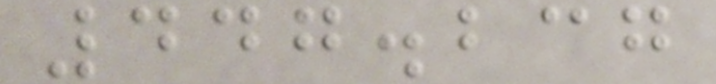447.237
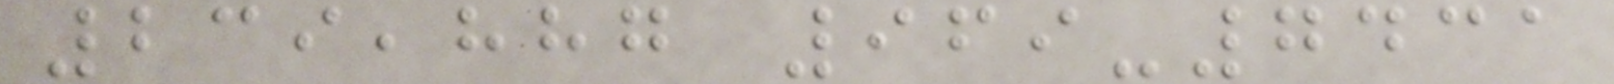239,887 969-7431
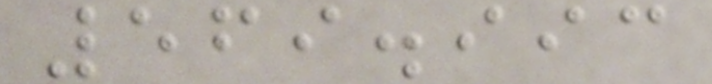569.993
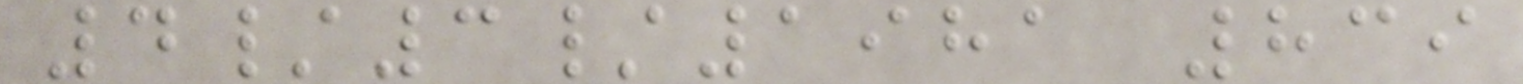4/3/1981 839
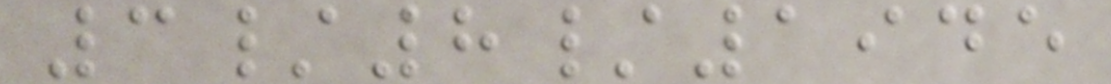3/8/1945
